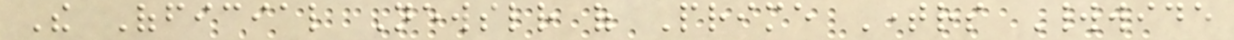The Official Newsletter of Prime Timers Worldwide
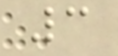3
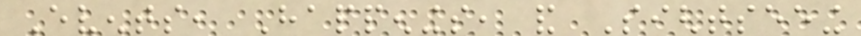Events, Happenings, and Sightseeing
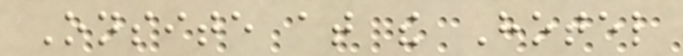Onsite at the Hotel
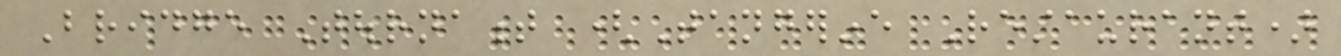Bridge Tournament (Tangerine Restaurant)
